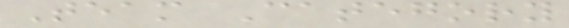Team Category
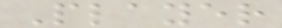Player
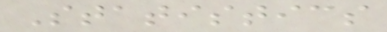Statistics
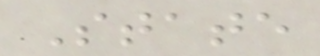State
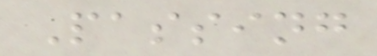Passing
